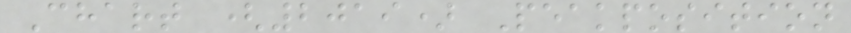Chart (2019) Peakposition
